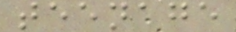teenage
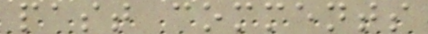past comments
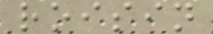roisin
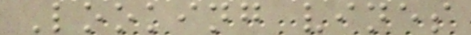Looking vines
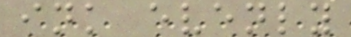ink evenly
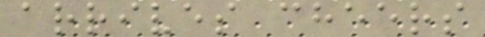arrives cheers
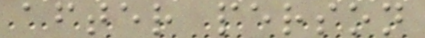after person
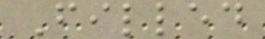Filled
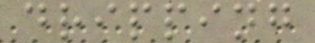dripping
